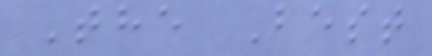The Best
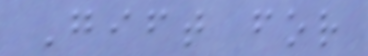Gift for
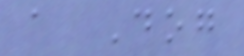a Dog
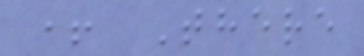+ There
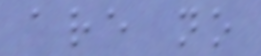are no
